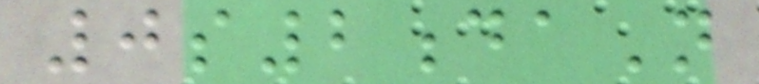0s2daN
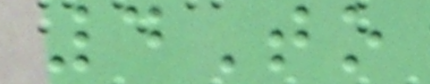4To
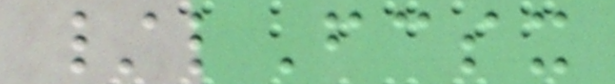/lFcsx
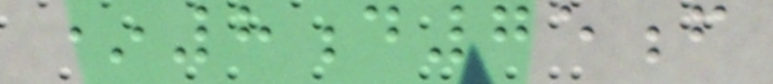*8d75f
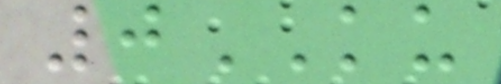0KU
